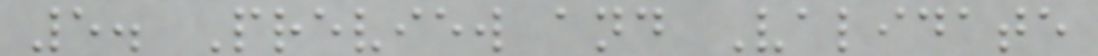5. Preview and Validate
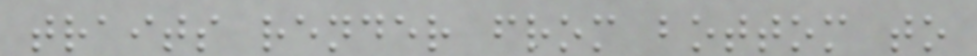traits render from bottom to
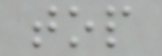top
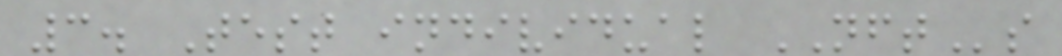3. Test individual NFTs
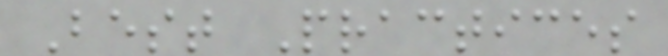Best Practices
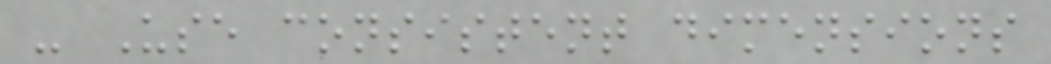- Use consistent dimensions
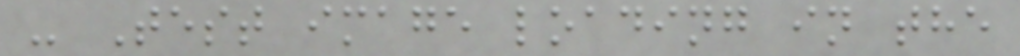- Test image loading in the
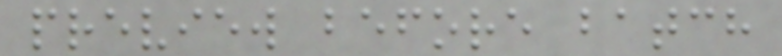preview before batch
